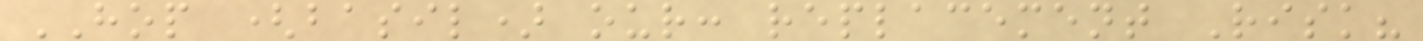HOP (basil) our: replacement Risk?
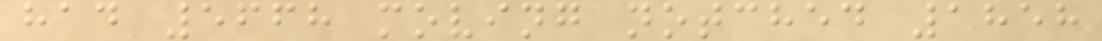had 5668 moving notched 1858
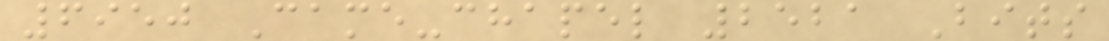6950 Came-chapel 2521 Bits
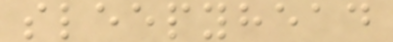sleepyhead
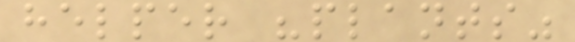helper "plants"
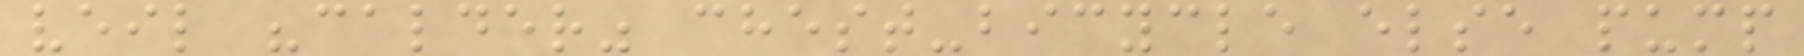veil "calder" chest-bicycle else pump
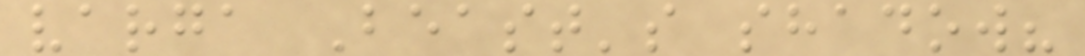varga Beast's shadow?
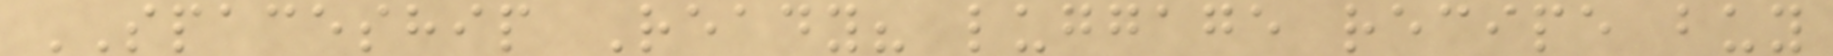SPACESHIP Ready? luggage recipe buy
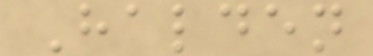Halden
